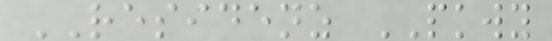RESIDENZ PKWY
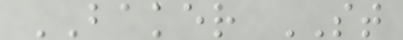BAKER ST
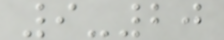9-20
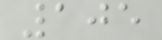105
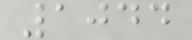1044
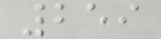259
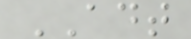ADT
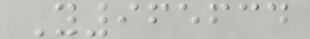Y965634
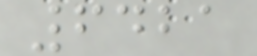6421
